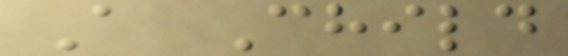A Child
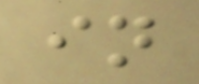in
